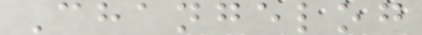Changelog
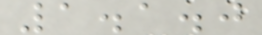1.1.0
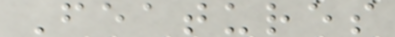Features
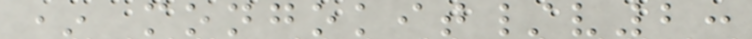* mongokit/v2:
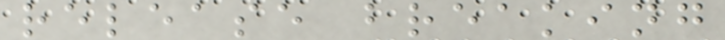release breaking
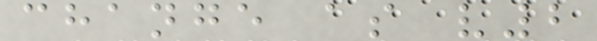change as v2
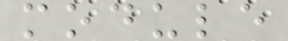module
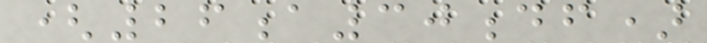(26a30df)
